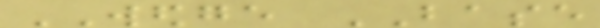WEDGE BASE
